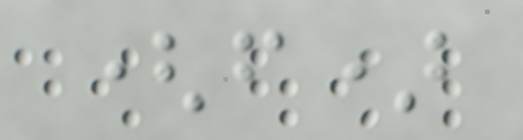(f)
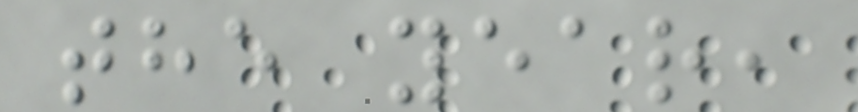the year,
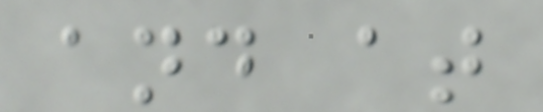and at
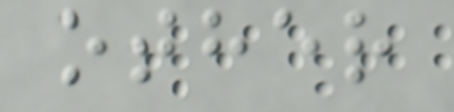other
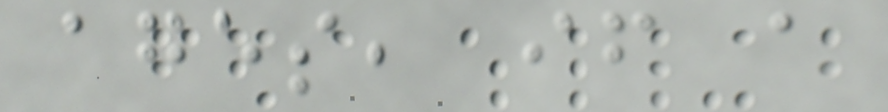ages, if a
